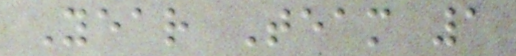Year Team 1
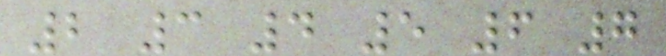2 3 4 5 6 7
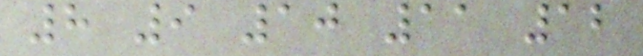8 9 10 11 12
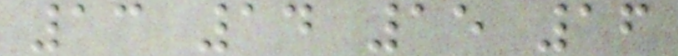13 14 15 16
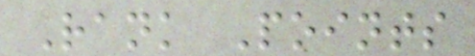Rank Points
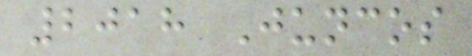2018 Juncos
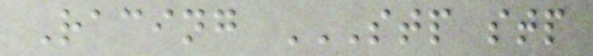Racing STP STP
